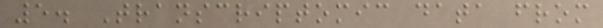5. Transcriptomic data from
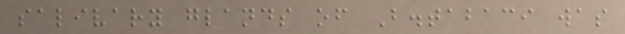salivary glands of B.tabaci was
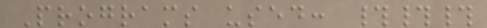Programs used: ###
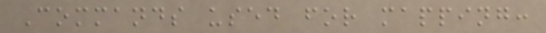Commands used for mapping:
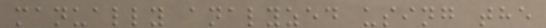manually analyzed using the
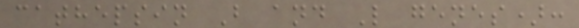cathepsin B and L genes):
